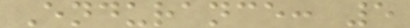Endurance: 5
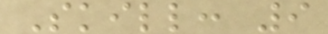Skill: 9
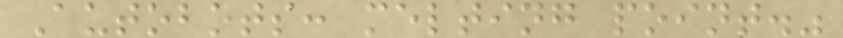Autobots: melting point."
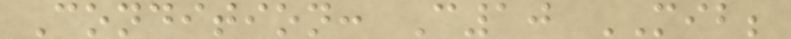Condition: C10 MIB;
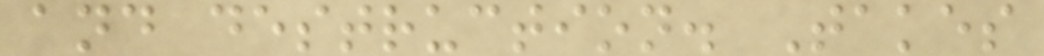and destruction. Takes
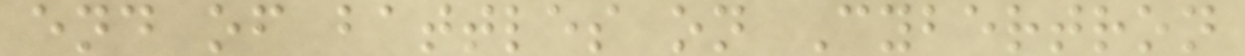end of battles on Cybertron
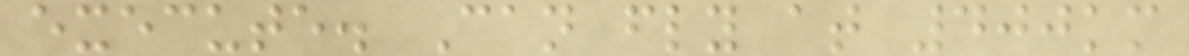execute. Can fly at 400km
